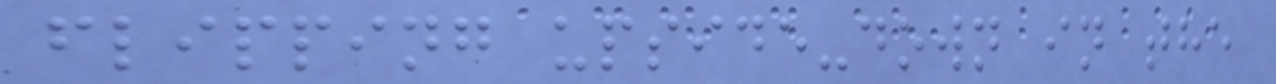flipping upside-down in the
